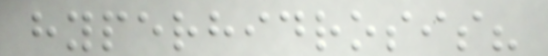hyperhidrosis?
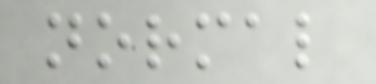normal
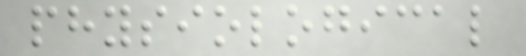physiological
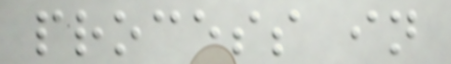process in
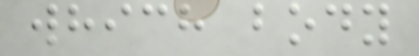which body
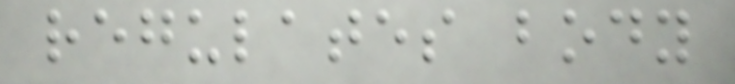regulates body
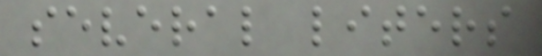several liters
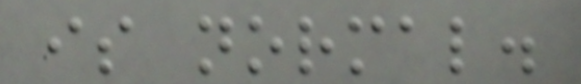is normal.
